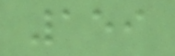159
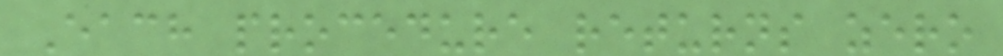Each procedure returns zero
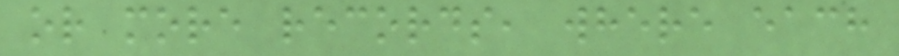or more records, where each
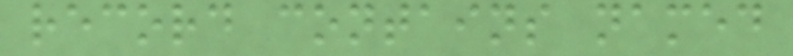record contains named
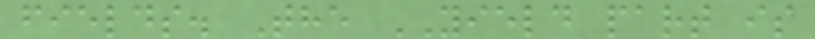fields. The YIELD part is
